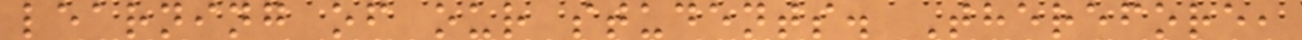learning of our students. Therefore,
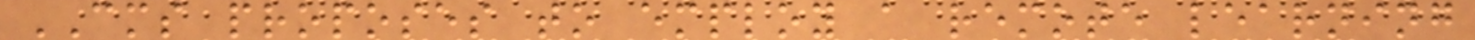CMS proposes to employ a remote learning
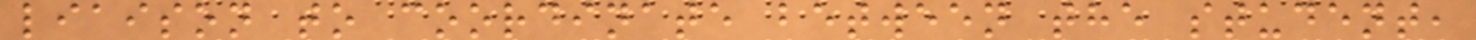liaison to coordinate between the student,
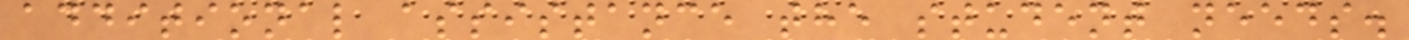additional assistance the student needs.
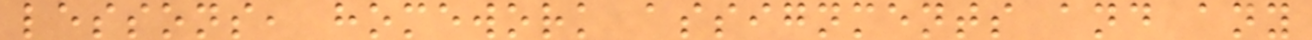lessons, homework assignments and any
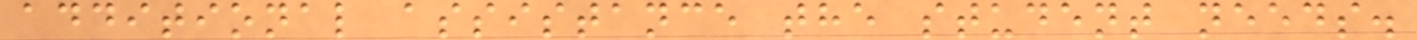additional assistance the student needs.
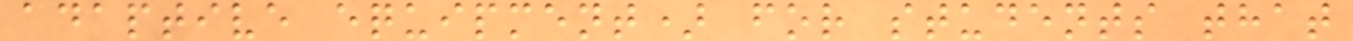adaptive equipment) for students that
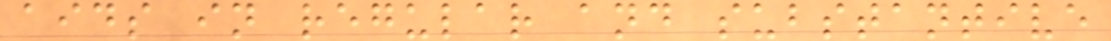aids in regular and substantive
